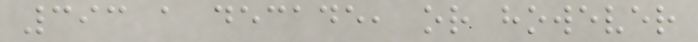393 a decade, or however
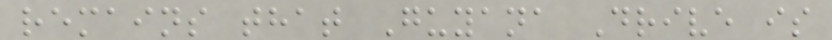remains that Guyana Drive is
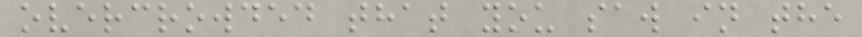overcrowded that you saw in the
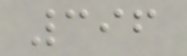396
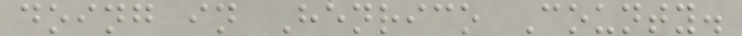doing in Henrico County.
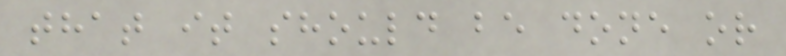that it should be done or
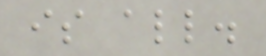is all.
